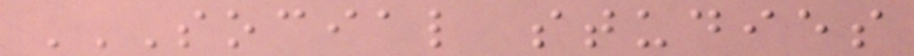SOCIAL STUDIES
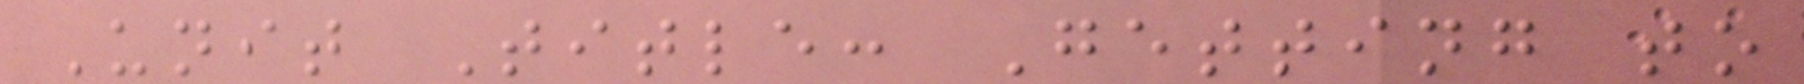Unit Title: Getting to
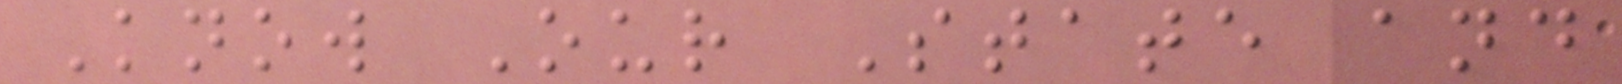Know Our State and
